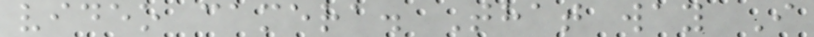video camera. That way I
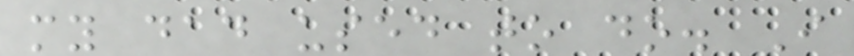my dad used to do. I
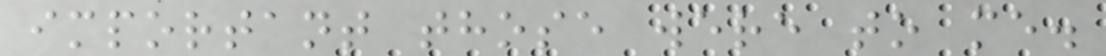important those were to me.
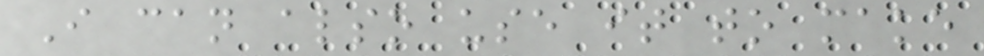I can also use it to make
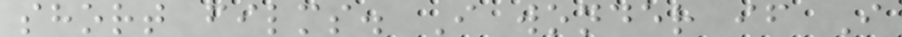short films. I wonder if I
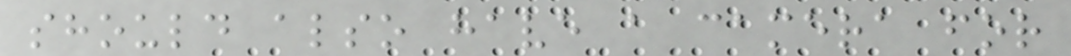should also have a camera for
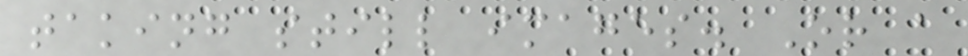taking still images. Or a
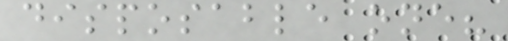disposable one?
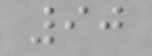90
